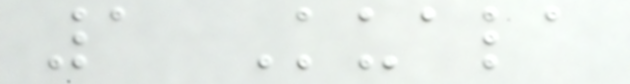1 Kuala
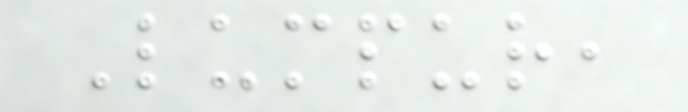Lumpur,
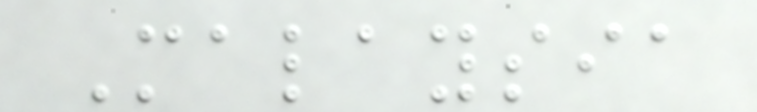Malaysia
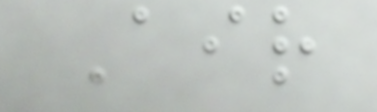Air
